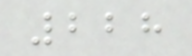228
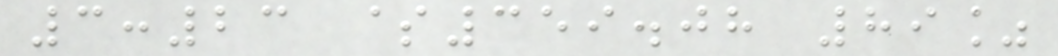3:23 $359.08 89%
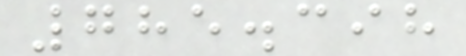785.398
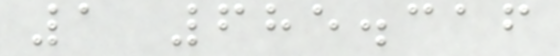1 685.316
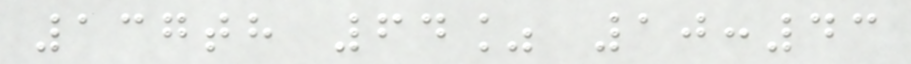137th 64% 10:43
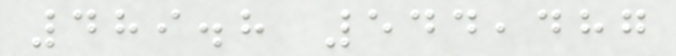489.8 544,487
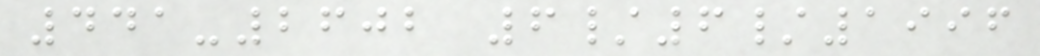441-2602 6/6/1996
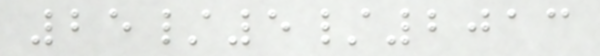25/5/2013
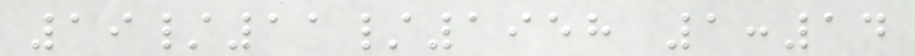19/11/1958 1:14
